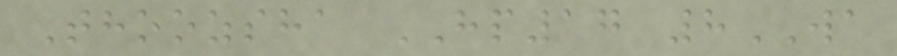Thoozsha HP17 8WA
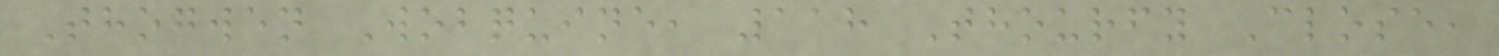Thogwen Wobquine, 118 Thourfy Close,
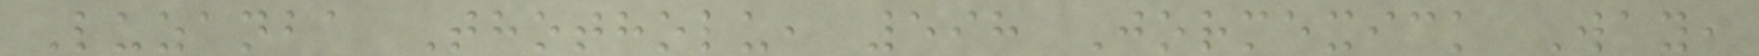Luzanba Thotholu, 598 Jormexick Way,
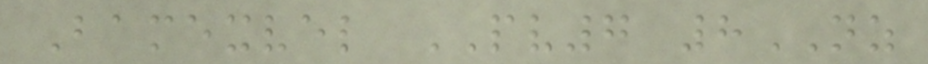Bamexvel PV7 8NZ
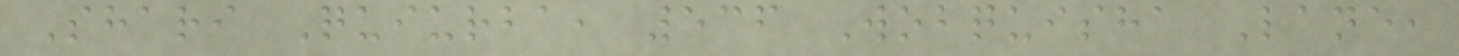Shari Quiurba, 536 Wobquisha Lane,
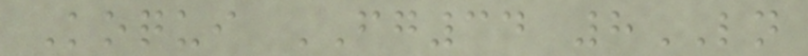Koqui FG34 8LN
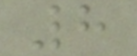8
